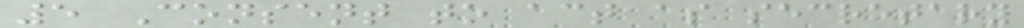5 Consent to act as secretary
